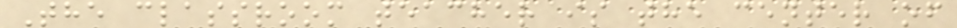The classroom teacher is the center of
